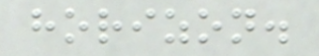horizon.
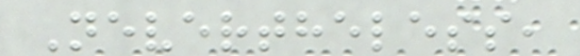Nevertheless,
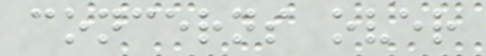concerns over
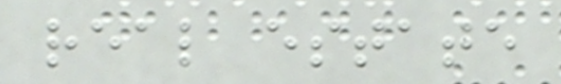real estate
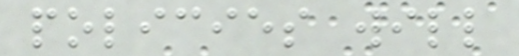policies will
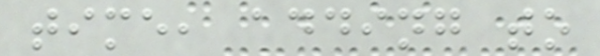time, adding to
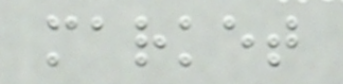market
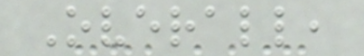Overall,
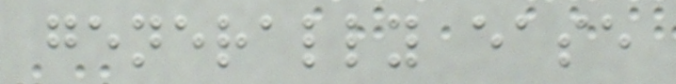generally ease
